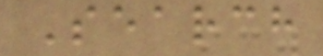Search
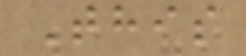This
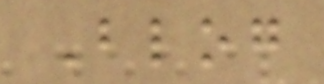Blog
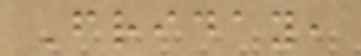Friday,
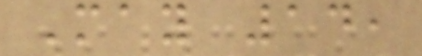May 14,
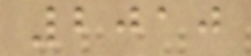2010
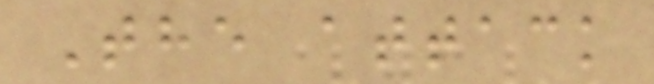The attack
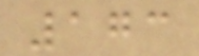173
